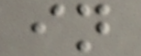in
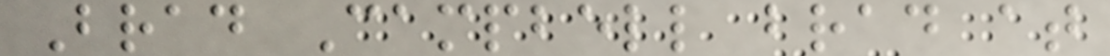Brad Campbell brad at
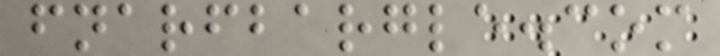fnarfbargle.com
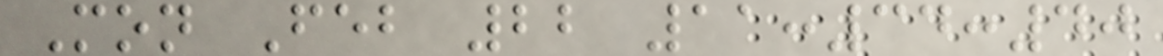Mon Feb 22 11:34:40
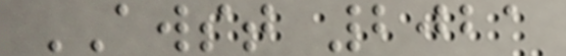AWST 2021
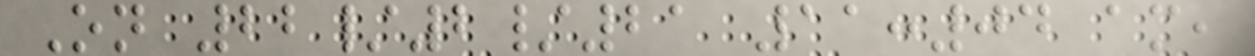On 22/2/21 11:04 am,
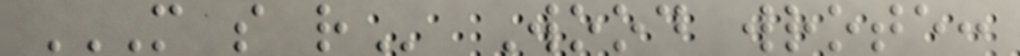M S R Wood wrote:
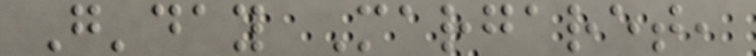G'day Margaret,
